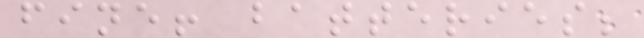fine! batteries;
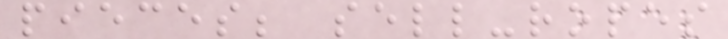pieces; sell-ropes
